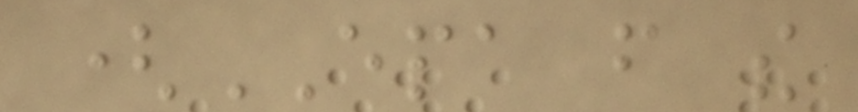(EPA from the
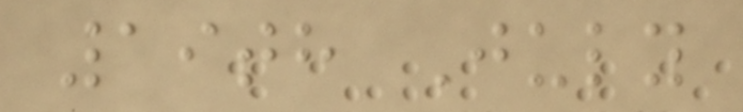19th July
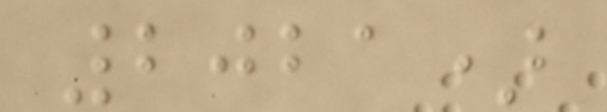2021)
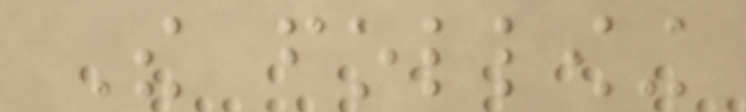The following
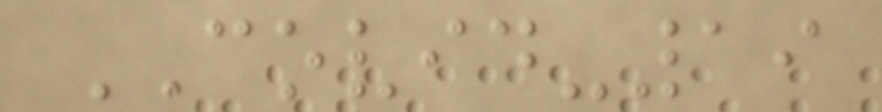COVID-19
